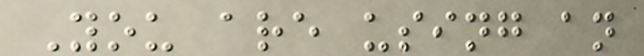You are using an
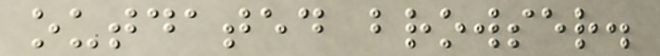outdated browser.
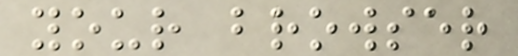your browser
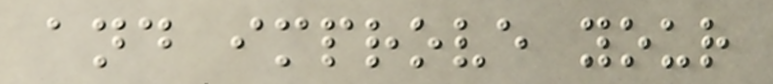and improve your
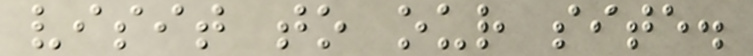visit to our site.
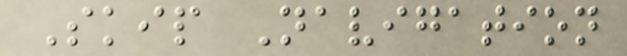Skip Navigation
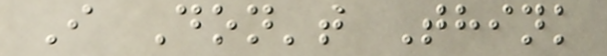I Don't Think
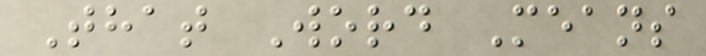That Word Means
